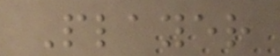Player
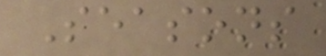Seasons
